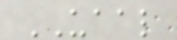UAAL
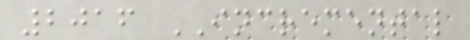2016 INCREMENTAL
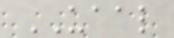UAAL
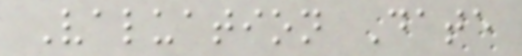Valuation Date
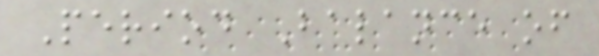Period Balance of
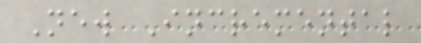New Incremental
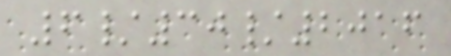6/30/2016
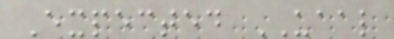Expected UAAL
